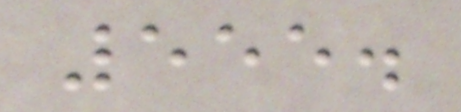555.
